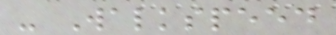- Walkspeed
